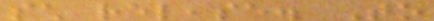such release. To
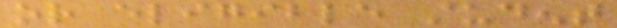or eligible student
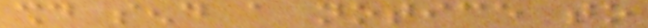should send a notice to
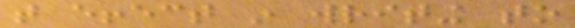that effect in writing to
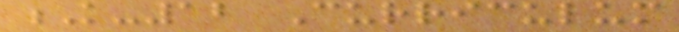K-12 Curriculum
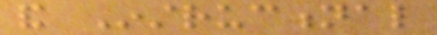and Instructional
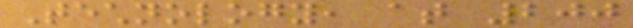Technology, at 200
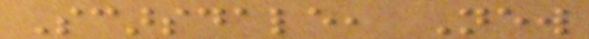Scarsdale, New
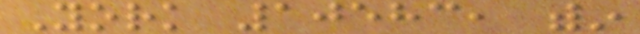York 10583, within
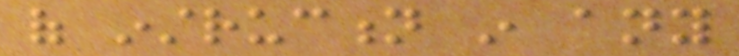of instruction in any
